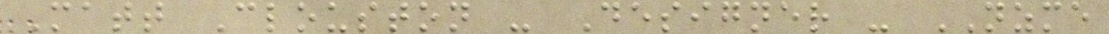Matt Clouston - Designer - NZME
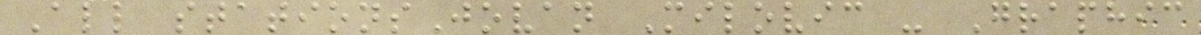All stationsJovan Milovic - Graphic
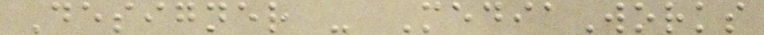Designer - MediaWorks
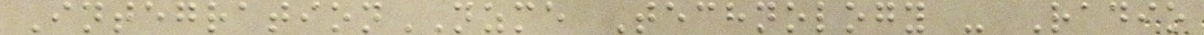IntegrationNZME Technology - Radio
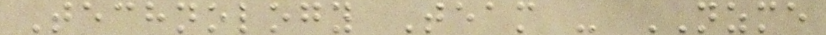Technology Team - NZME
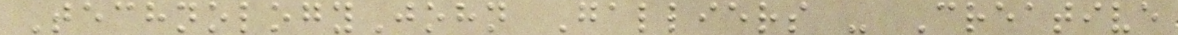TechnologyJohn Galliers - Creative
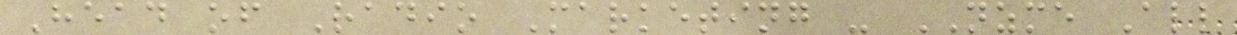Head of Radio Marketing - NZME All
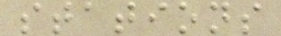stations
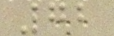72
